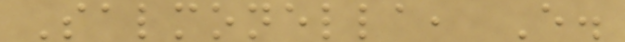Salmonella, E.
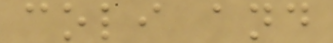coli and
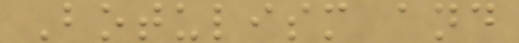Botulism and
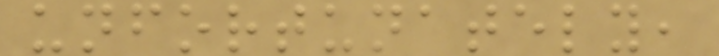unfortunately,
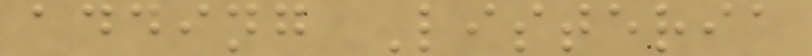adding Listeria
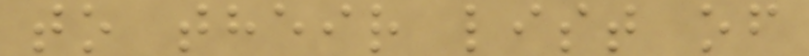to their list of
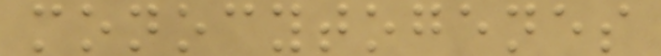monocytogenes
